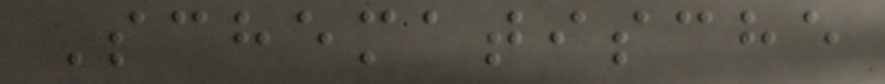Schematische
